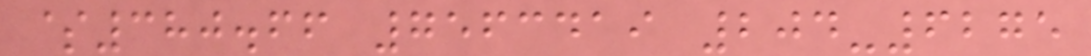$380.66 7563419 204-6275
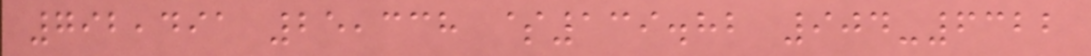792,491 25,338 $139.82 904-6322
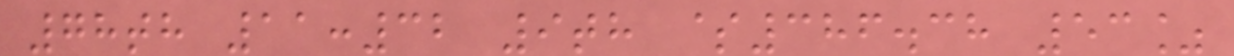78th 11:32 9th $386.38 53%
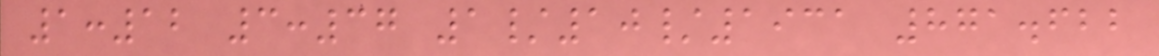1:12 3:37 1/10/1931 871.622
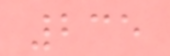235
